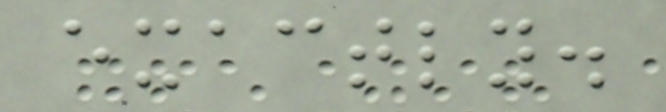exactly.
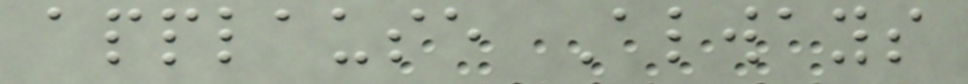applause Always
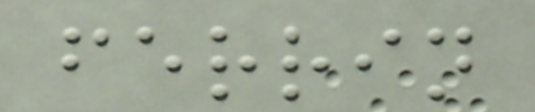ferrin
